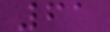61
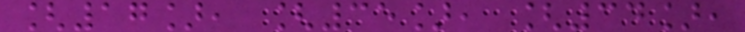[17], [35], [34],
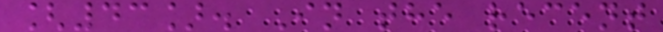[43]. In the recent
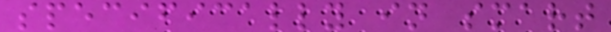specifically in smart
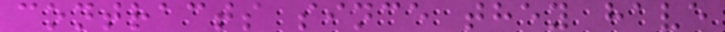contracts since they have
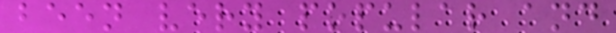been very popular and
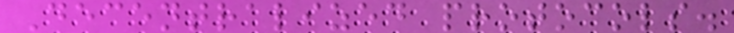Decentralized protocols.
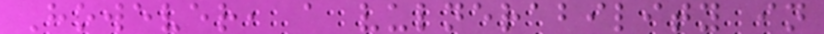However, a vulnerability in
